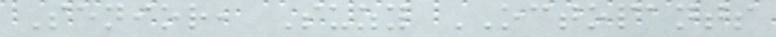Senior, Suzy OCTOPANTS
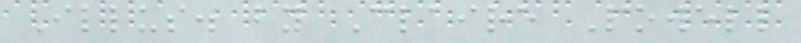Illus. by Claire Powell
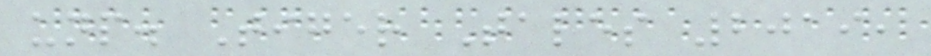unp. Tiger Tales 2019,
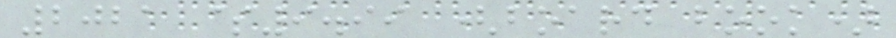2021 $9.99 (board book)
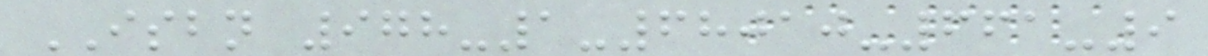ISBN 978-1-68010-661-9
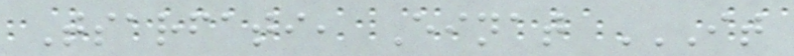Tsarfati, Einat IT
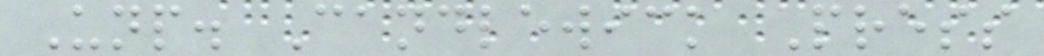Unp. Candlewick Press
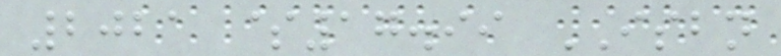2021 $17.99 ISBN
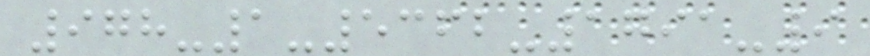978-1-5362-1791-9
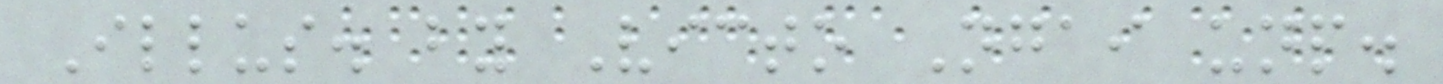Illus. by Victo Ngai unp.
